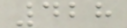428
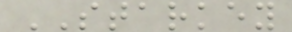STARKEY
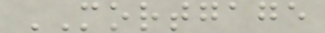MORTGAGE
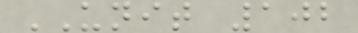UNIT 102
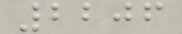2206
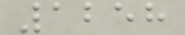1258
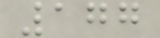177
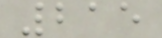215
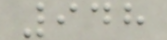948
